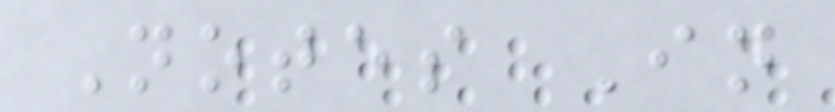Notes In
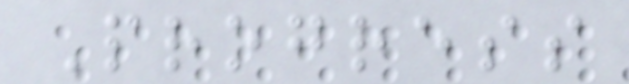Progress
